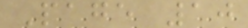Page 10
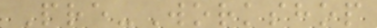Pre-Workshop
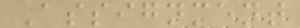Assignment
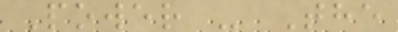Power - The
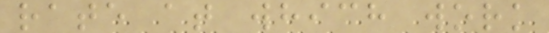rate at which work
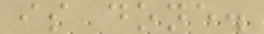is done.
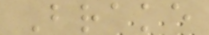Brake
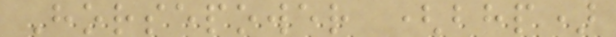Horsepower (bhp)
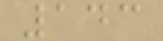143
